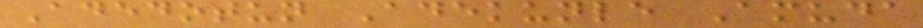Adedotun Adekunle Amuda
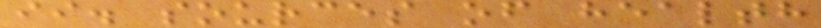ii. sources of health
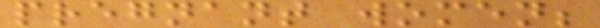pregnant women;
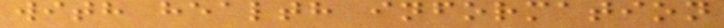with health information
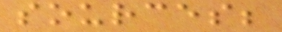sources;
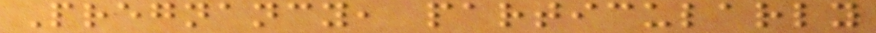Pregnancy, particularly
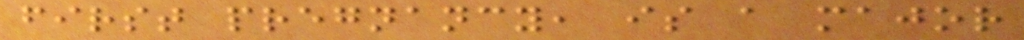first pregnancy, is a major
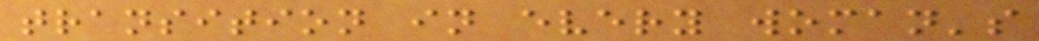transition in every woman's
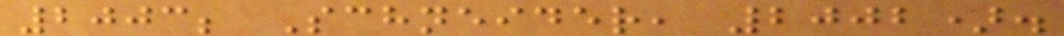2003; Schneider, 2002).
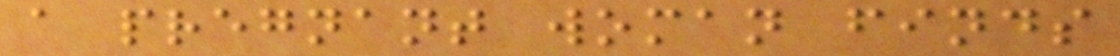a pregnant woman finds
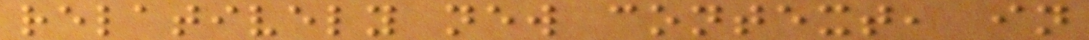relatively new context, in
